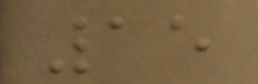15
